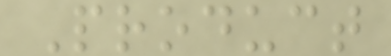Product
